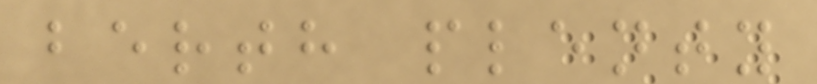berth plenty
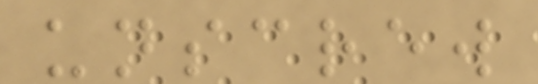unscrew
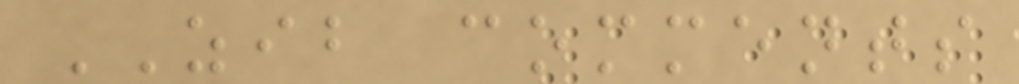ZIB comments
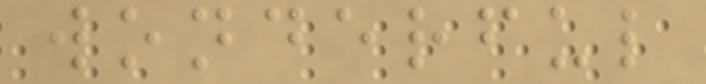wonderful
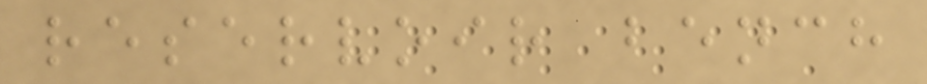reservoir bench
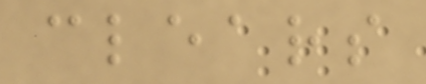clears
